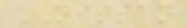NISSAN
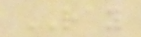RAY
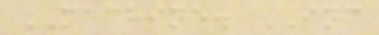MACHINE. INC
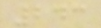243
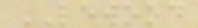LEWOOD
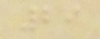29
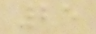25
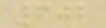602
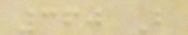360 B
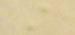A
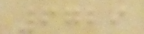6729
